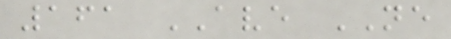161 AVE NE
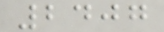2407
